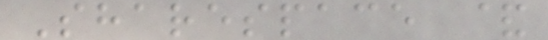Sharespace &
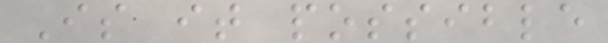Is it possible
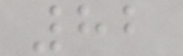82
